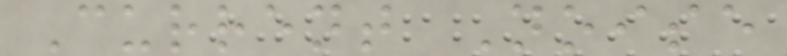Current Noise
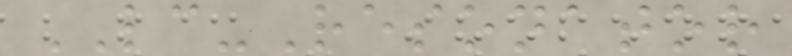LC-Resonator
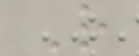R
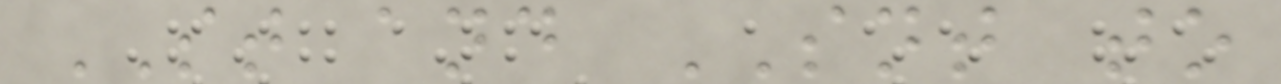ST and SNT to
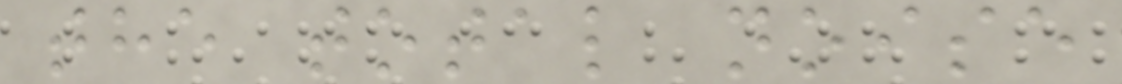the total noise
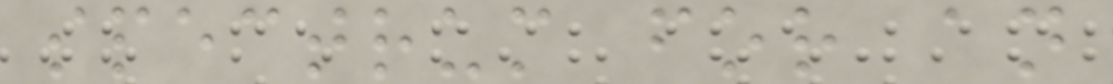spectrum for an
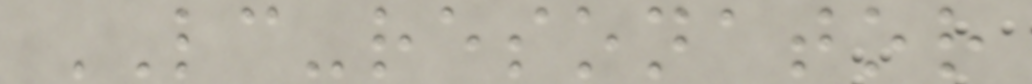LC-resonator
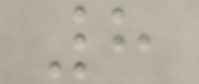8
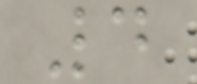4
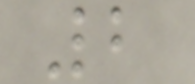2
